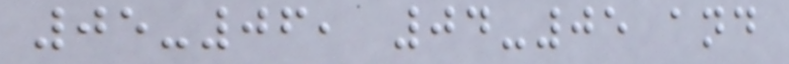05-06, 04-05 and
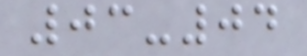03-04
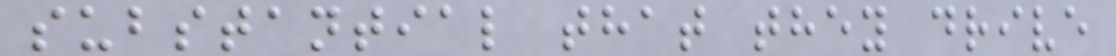substantial that they drive
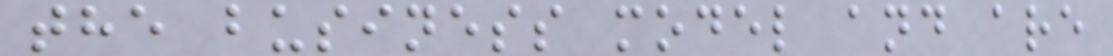the business model and are
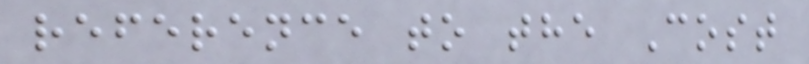reference to the Cost
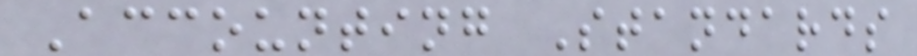Accounting Standards
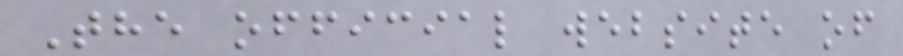The official website of
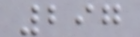297
